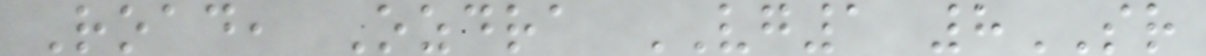Road, Ozdra VG1 8SR
